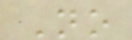No
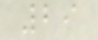29
